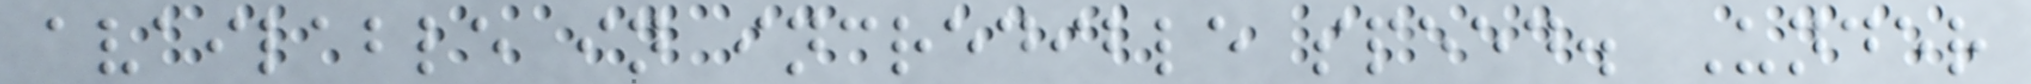available in incredible speed. Under
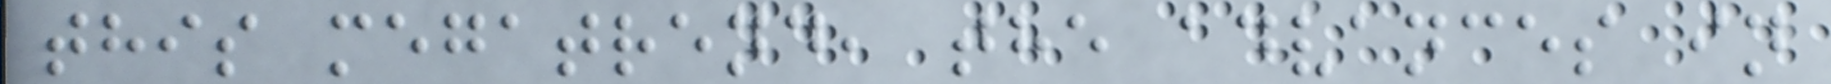this megatrend, the advances in
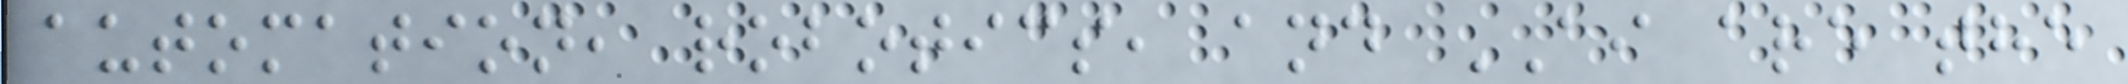automation, robotics, and AI are the
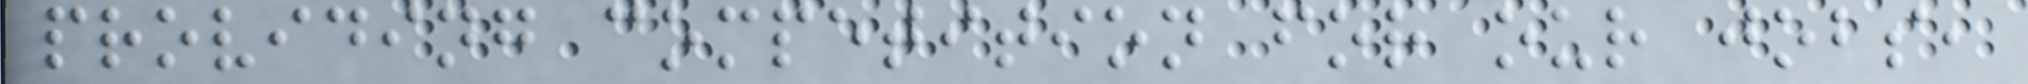providing competition for our jobs,
